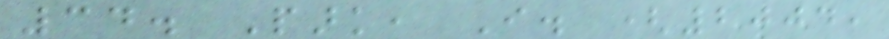34. Park, I. (2004,
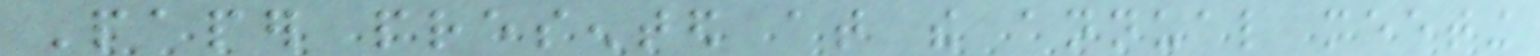Paper presented at the annual meeting
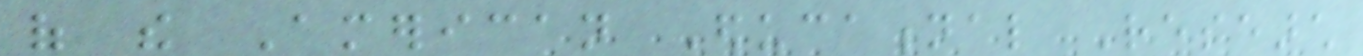of the American Educational Research
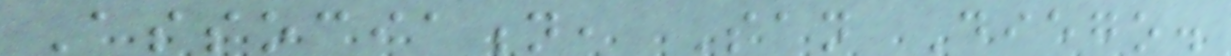Association, San Diego.
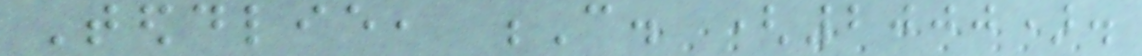Teddlie, C. (2000).
